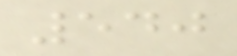540
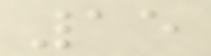15
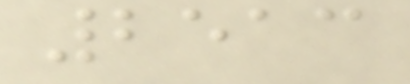2513
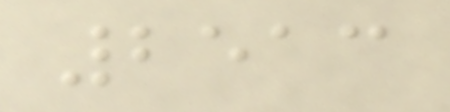2513
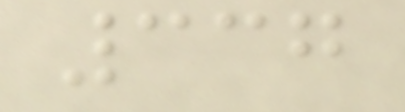337
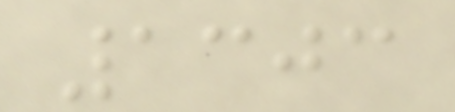1303
